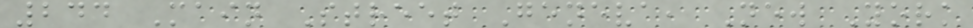244 Main Street Geneva, New York
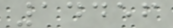14456
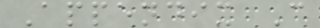Appendix C
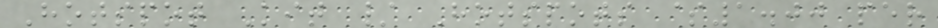Hotspot Kit / Hotspots $1.00 per
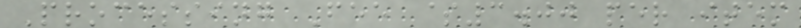Processing Fee $3.00 per item
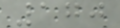170
